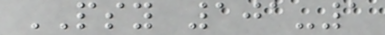PSY 101-1
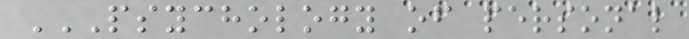PSYCHOLOGY OF PERSONAL
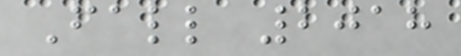Fall 2018
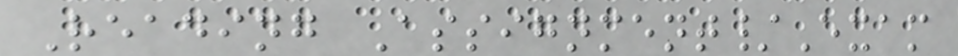Reading Assignment/Exam
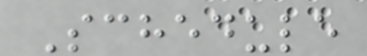Schedule
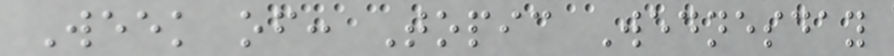Week of: Topic Wednesday
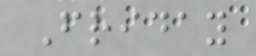Friday
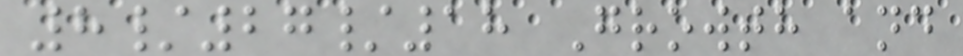8/27/18 Growth and
